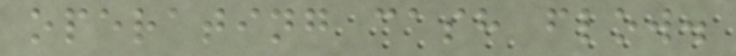operating cash flow.
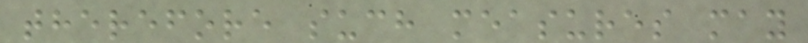therefore such measures may
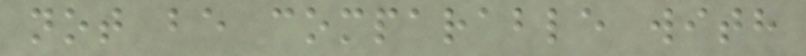not be comparable with
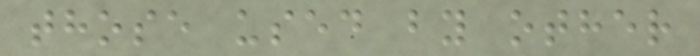those used by other
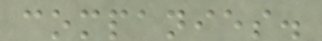companies.
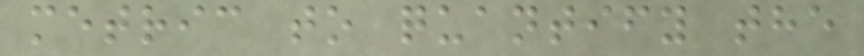metric to quantify the
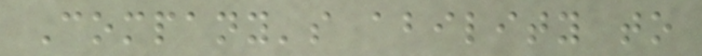Company's ability to
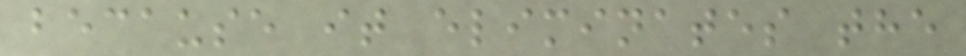because it eliminates the
